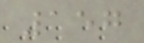157
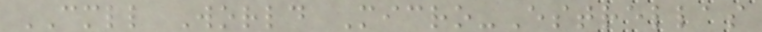CMLL World Micro-Estrellas
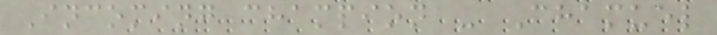Incoming champion - Chamuel
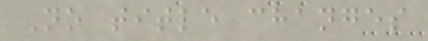No title changes
